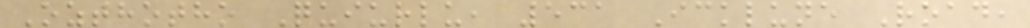Ozthotho Quiurlu, 531 Icklune Road,
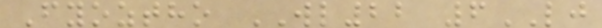Fyoztho WL22 6LJ
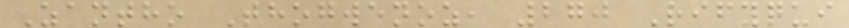Zantho Thogwenoz, 270 Rifyqui
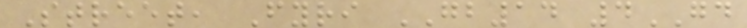Street, Fyri GB14 4GD
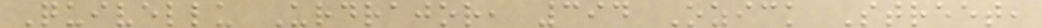Quivellu Urdrajor, 394 Ozick Street,
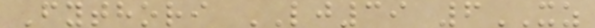Fythori LJ39 6XZ
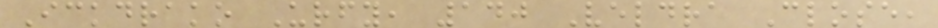Ickdrako Urfy, 140 Veldra Close,
